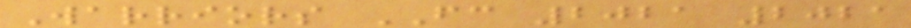Warriors FC 2021 2021
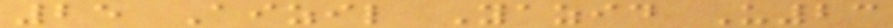25 Aizil Yazid U23
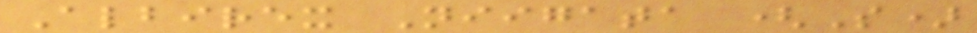Albirex Niigata (S)
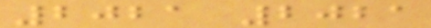2021 2021
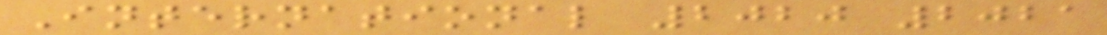International 2020 2021
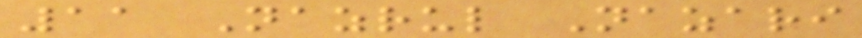11 Nazrul Nazari
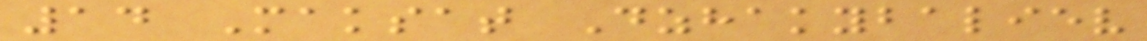14 Maksat Dzhakybaliev
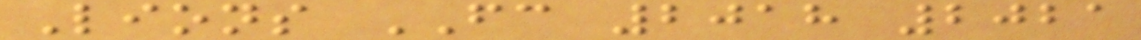Lions FC 2018 2021
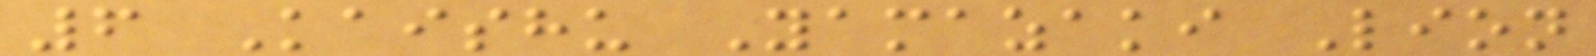6 Kaishu Yamazaki Lion
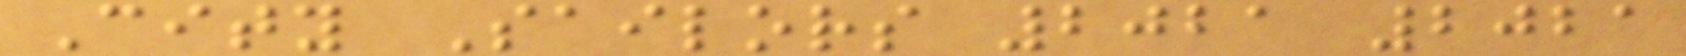City Sailors 2021 2021
